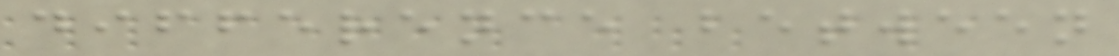difference between
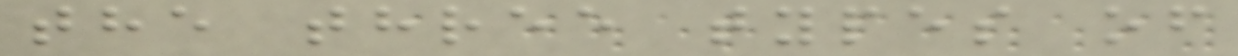the three types of
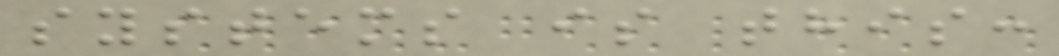systems is this:
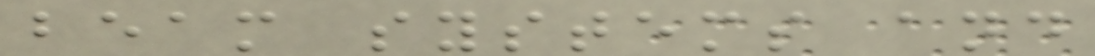beam systems and
